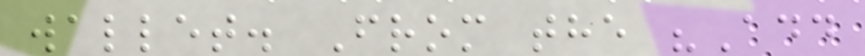wallet. From the "Add
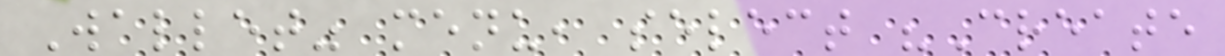Wallet" menu, select "Create
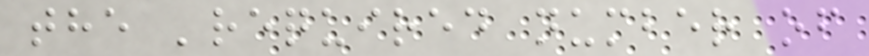the 'required number of
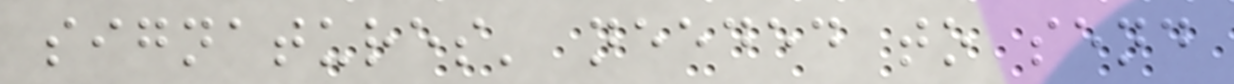signatures' needed to send
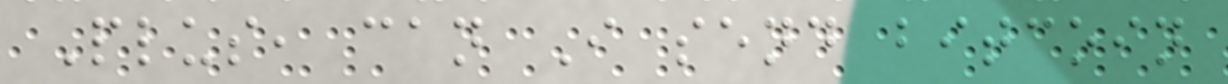Plus, can I send bitcoin
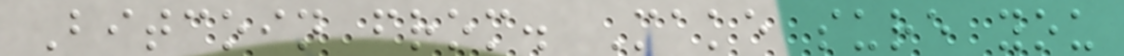Bitcoin from. Make sure you
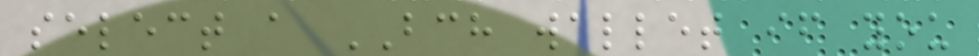select a BCH wallet if you
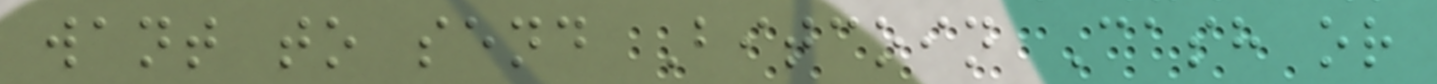want to send Bitcoin Cash or
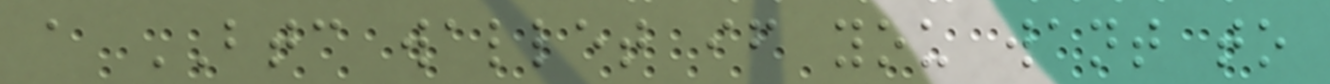a BTC wallet if you want to
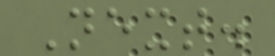Next.
